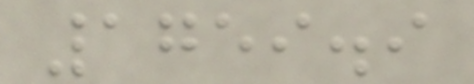1759.9
